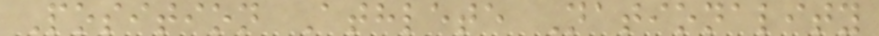Position Athlete Nationality
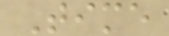Time
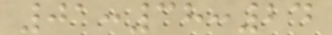01:38:24
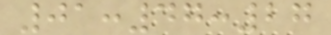01:47:27
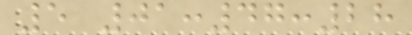5 01:47:28
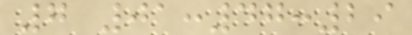7 01:47:29
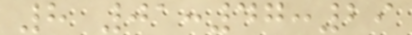8 01:47:29
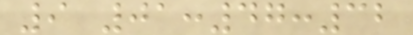9 01:47:32
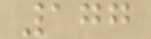177
